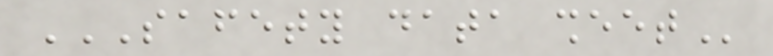SAFETY DATA SHEET
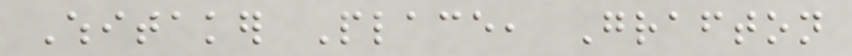Whitaker Place, Grafton
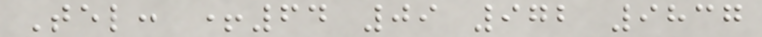Tel: +64 09 972 9837
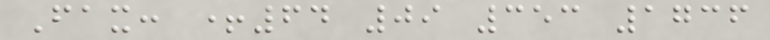Fax: +64 09 353 1736
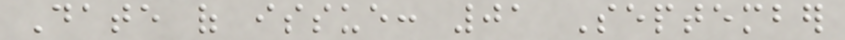Date of issue: 01 September
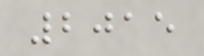2015
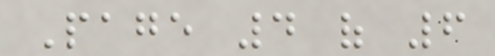Page 4 of 6
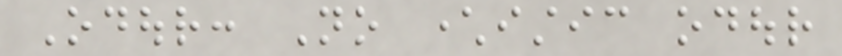Odour: No characteristic odour
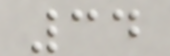34
